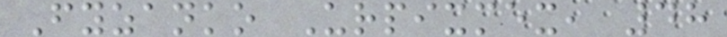Fyzanko Urpixmex, 48
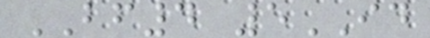BF4 5ID
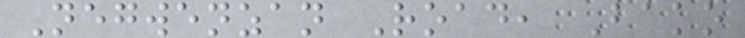Negwenzan Road, Bako
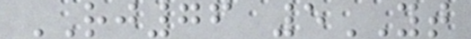RJ76 5YT
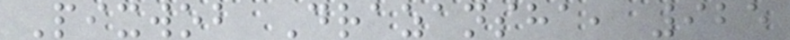Pixwob Drazansha, 925
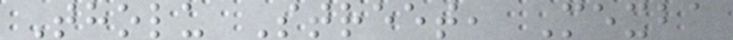Tholu Street, Mexba
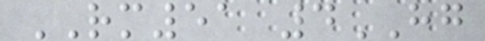RM51 4HG
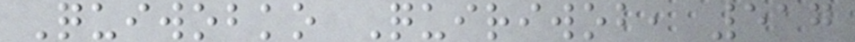Quiwobko Quiriwob, 517
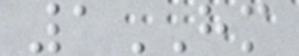1HM
